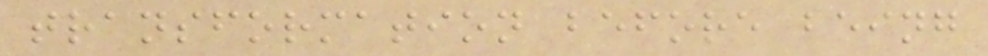transformation before being
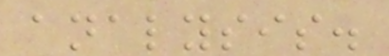analysis.
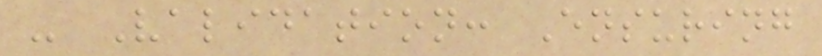- Validation: Ensuring
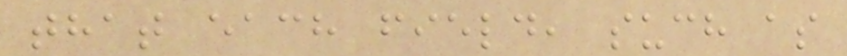that each field, such as
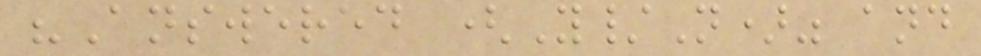"Answered (Y/N)" and
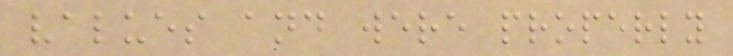values and were properly
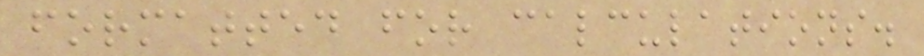formatted for calculations.
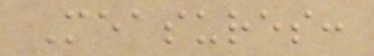Measures:
